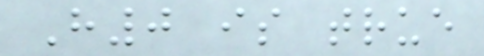H0 is true
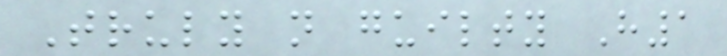Truly not guilty H1
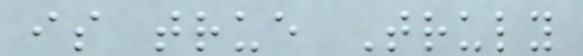is true Truly
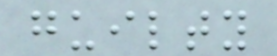guilty
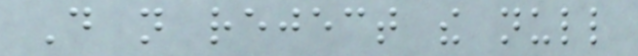Do not reject the null
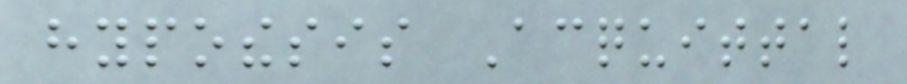hypothesis Acquittal
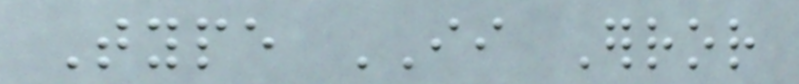Type II Error
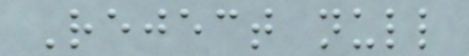Reject null
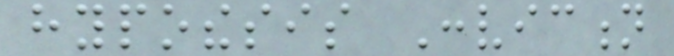hypothesis Conviction
